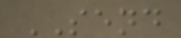SEND
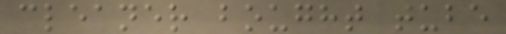cleaner bought tube
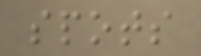spots
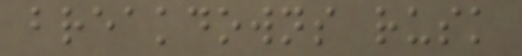breakdowns rusk
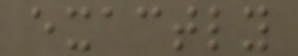exactly
